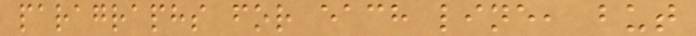paragraphs for each line, but
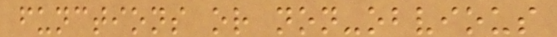functions or non-obvious
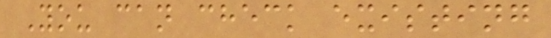You can check existing
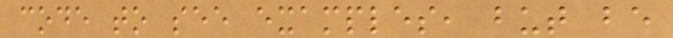code to see examples, but be
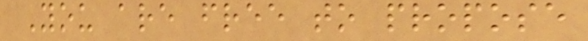You are free to propose
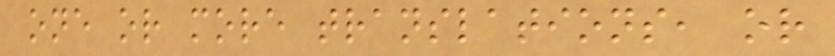one or more translations, or
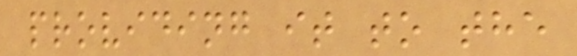providing it to the
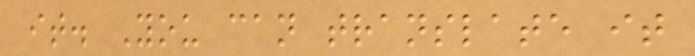it. You can translate it
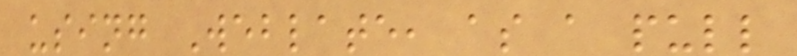using Weblate, as a pull
